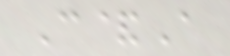C&A
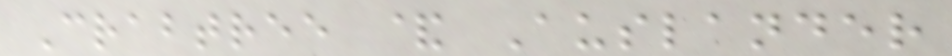Crabtree & Auslander
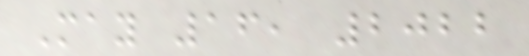May 16, 2022
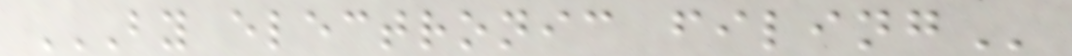BY ELECTRONIC FILING
